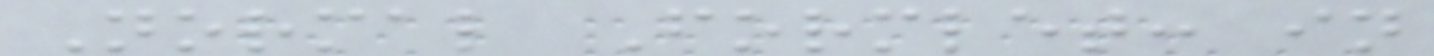Normal Formlet: in
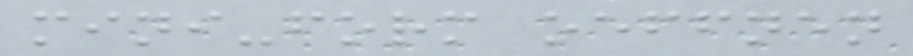mini-form oeffnen
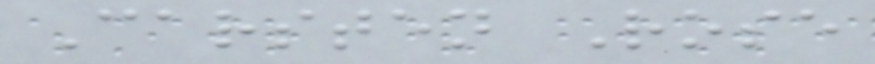Carsten Rose
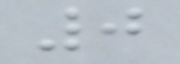0
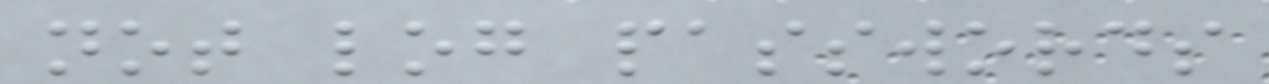not log passwords
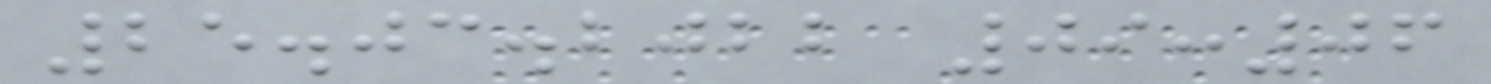25.03.2022 09:06
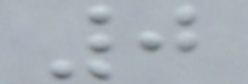0
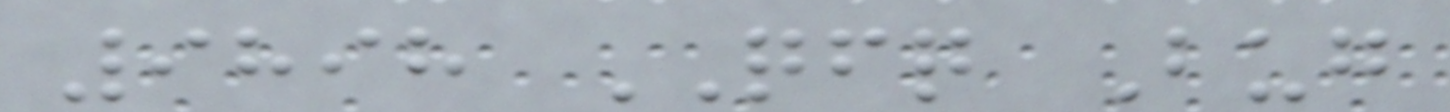9898 QFQ Bug
